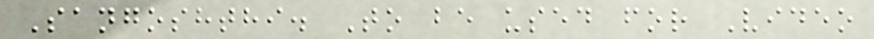Sangoshthi. To be used for Video
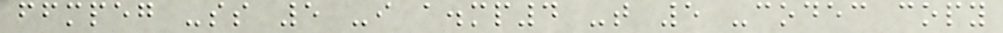ffmpeg -ss 5 -i a.mp4 -t 5 -codec copy
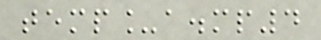temp_a.mp4
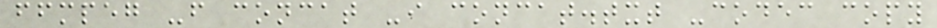ffmpeg -f concat -i concat.txt -codec copy
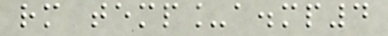rm temp_a.mp4
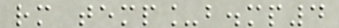rm temp_b.mp4
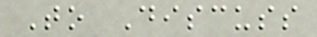To Discuss
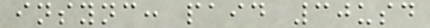insync: paid 30usd
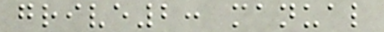grive2: manual
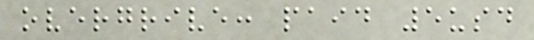overgrive: paid 5usd
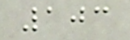103
